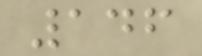146
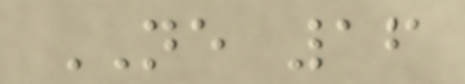NE 16
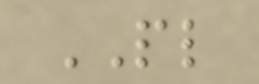PL
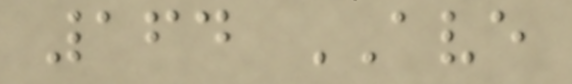164 AVE
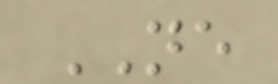NE
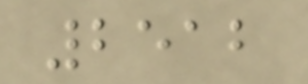2512
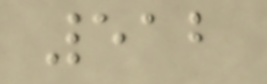512
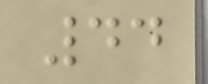44
